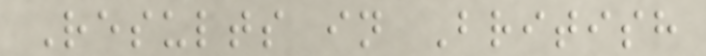Results in British
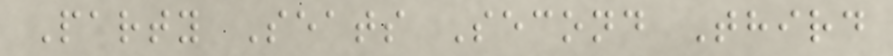Party Seats Second Third
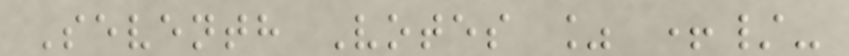Seventh Votes % +/-
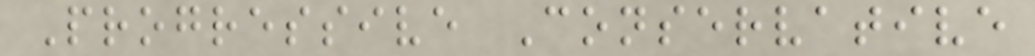Progressive Conservative
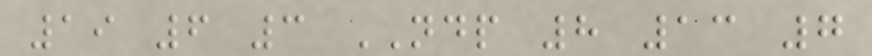19 6 3 NDP 8 13 7
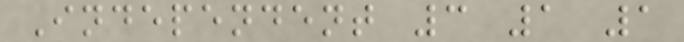Independent 3 1 1
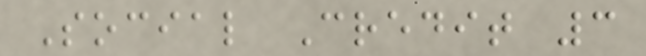Social Credit 3
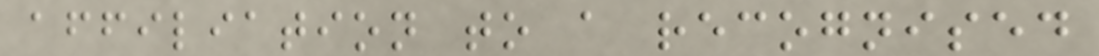affiliation to a recognised
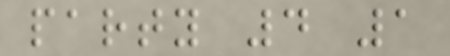party 4 1
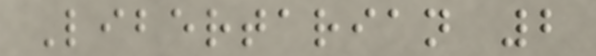Libertarian 2
